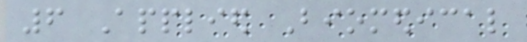6 Applied Biomedical
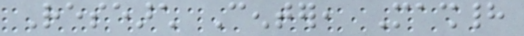Research Center, Mashhad
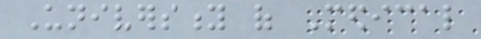University of Medical
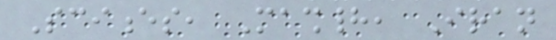Sciences, Mashhad, Iran
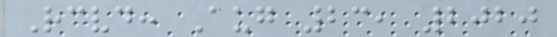Received: Aug 23, 2020
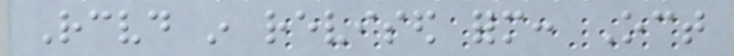Received in revised form: Oct
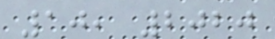10, 2020
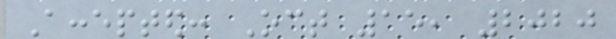Accepted: Oct 15, 2020
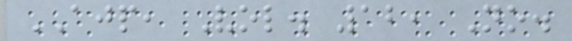AJP, Vol. 12, No.
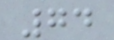74
